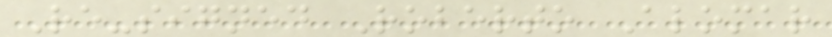Re-signed Roberto Alomar
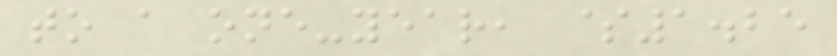to a one-year, $1.25
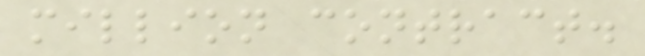million contract.
